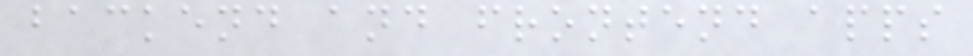backend and frontend apps
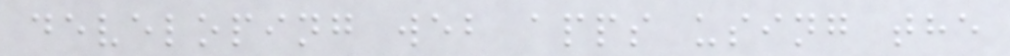developing web apps using the
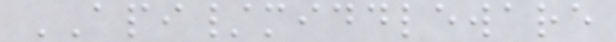API/middleware
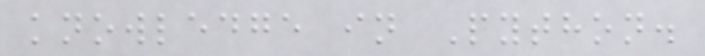knowledge in Python.
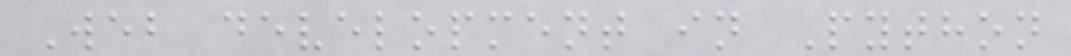Web development in Python
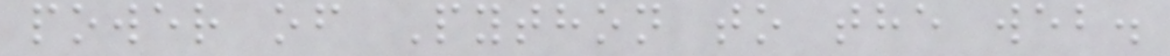power of Python to the web.
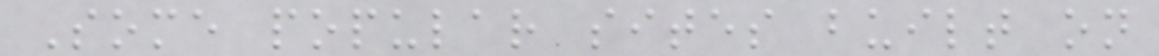Some popular sites built on
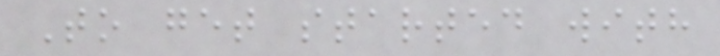To get started with
